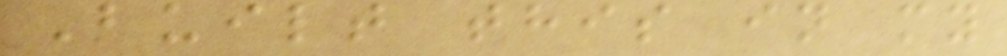Built this in my
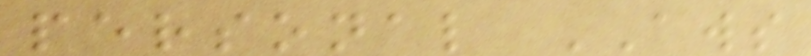personal AWS
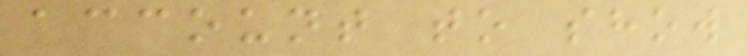account to show
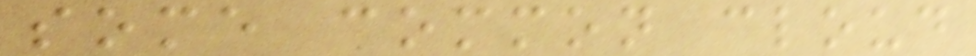some common cloud
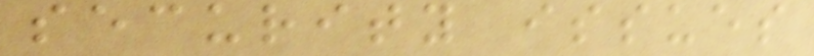security issues
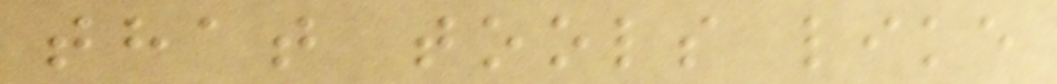that tools like
